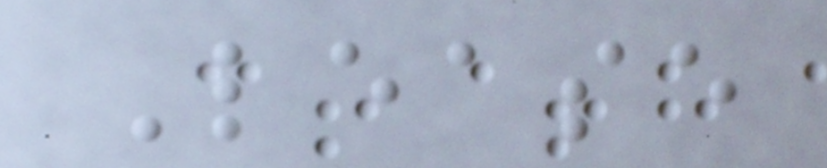Lease
